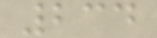234
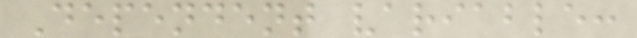Dependent variable:
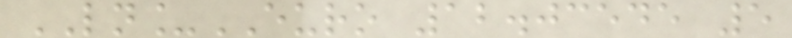LN_EURO 12.03545 5
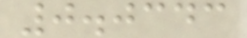0.0343
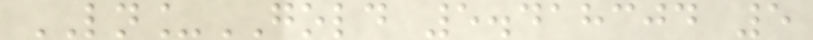LN_GOLD 5.418304 5
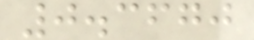0.3670
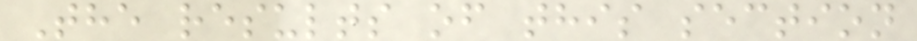The results of this section
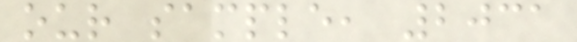our sample, 2031
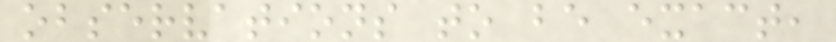observations to be exact,
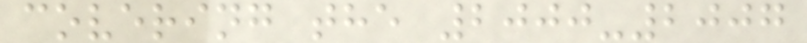covering the 2000-2007
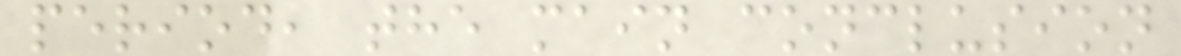period, the main conclusion
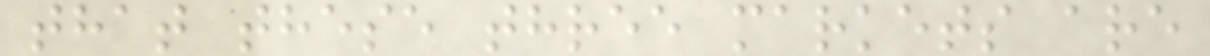that these three markets are
